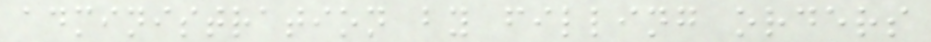administration by filling orders
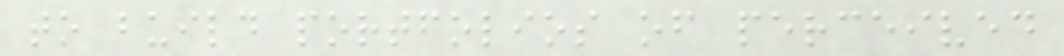to build portfolios of perceived
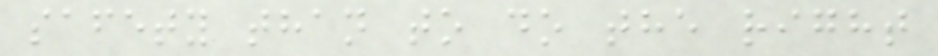safety than to do the right
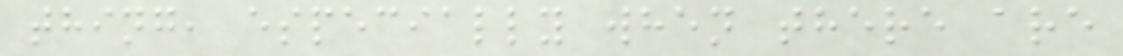thing, especially when there are
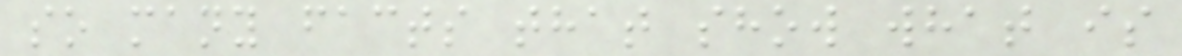so many facts that show what is
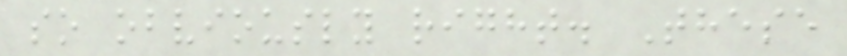so obviously right. These
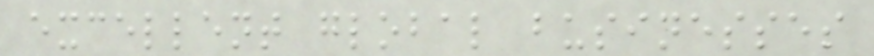excellent global businesses
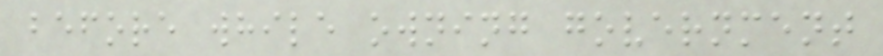before while owning government
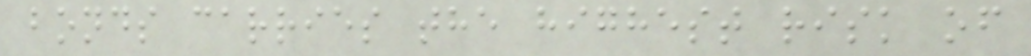bonds carries the highest risk of
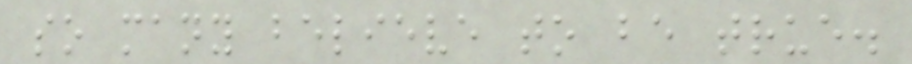so many believe to be true.
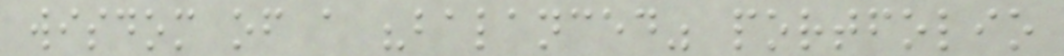wisdom of a "balanced" portfolio
